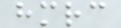hmrc
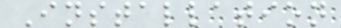Installation
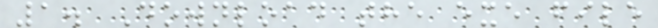1. Download the exe file
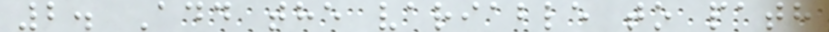2. Add the variable to path
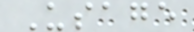Usage
